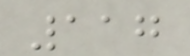117
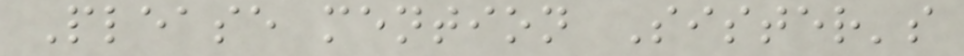Please mention Sister's
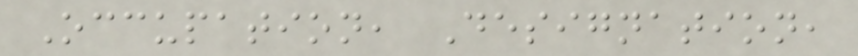Occupation, Designation,
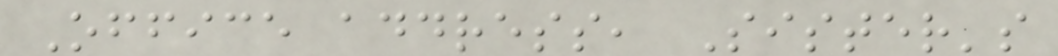Office address, Sister's
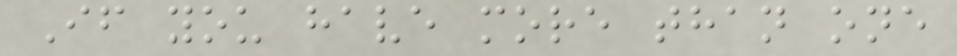If you have more than one
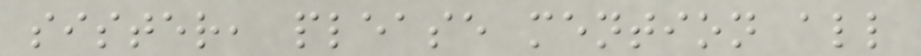sister, please mention all
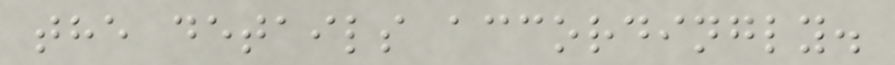the details accordingly.
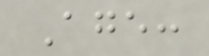Age:
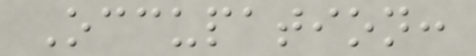Occupation:
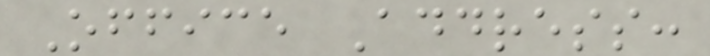Office Address:
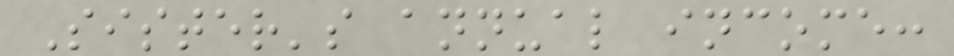Sister's annual income:
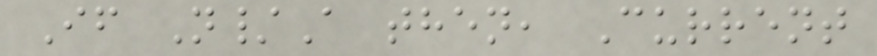If N/A then, Current
